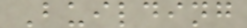Building
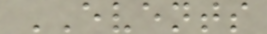EVENTS
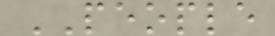PEOPLE
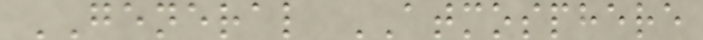GENERAL ATMOSPHERE
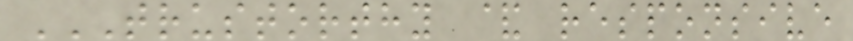TRUSTORTHY & RESPONSIVE
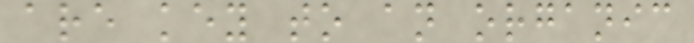are key to an organic
